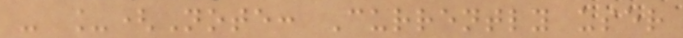- _(Note: Currently user
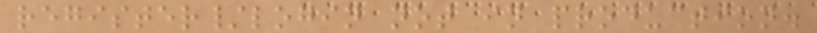register/login not in production.
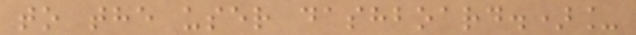to the user dashboard.)_
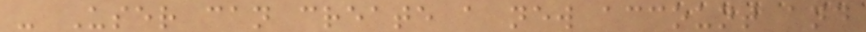- User can create a new account and
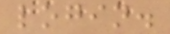login.
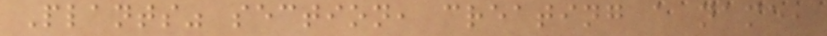Plants" section, creating a name,
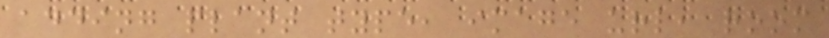adding plant type, image url, room
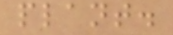plant.
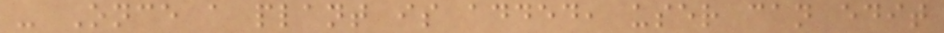- Once a plant is added, user can edit
